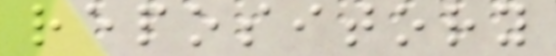repository
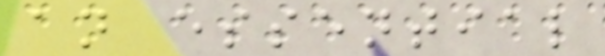an essential
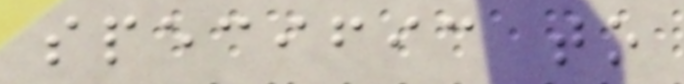specific to
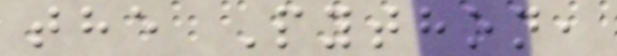the Python,
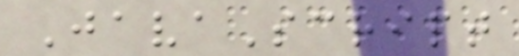JavaScript
